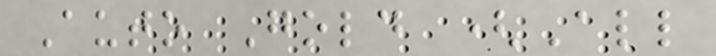Auto Gold (All
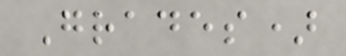Grades)
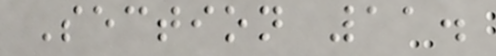Section 11.
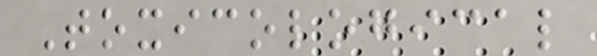Toxicological
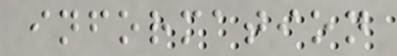information
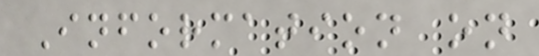Information on
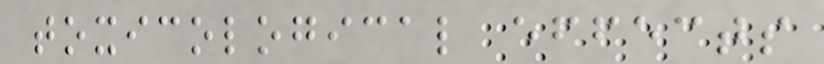toxicological effects
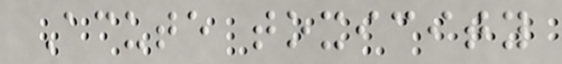Acute toxicity
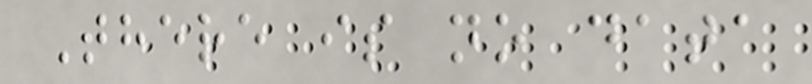There is no data
